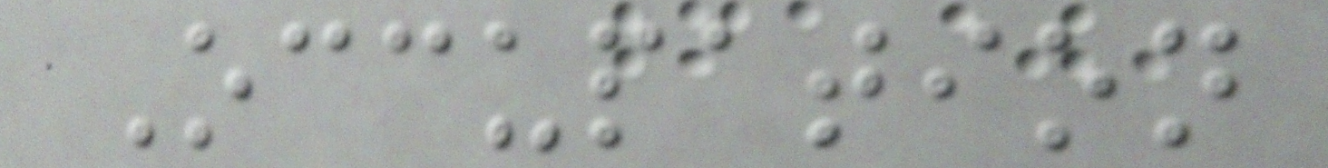Occupation
